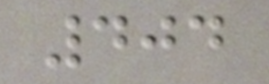404
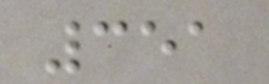351
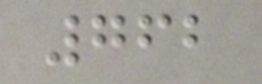762
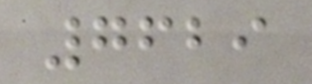7629
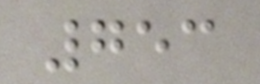753
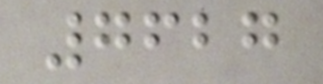7627
